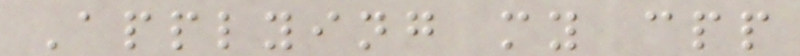Applying my cpp
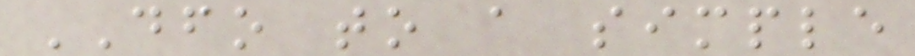DFO to a simple
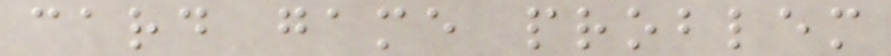card game problem
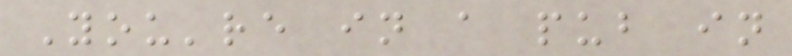You're in a pub in
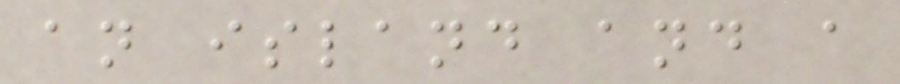an island and a
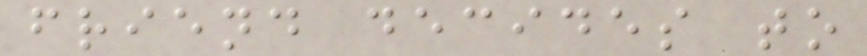friend decides to
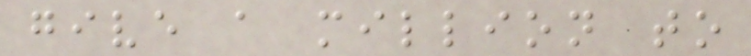give a million to
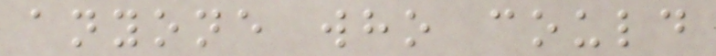anyone who could
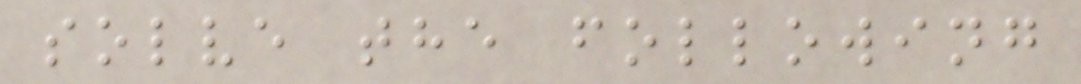solve the following
